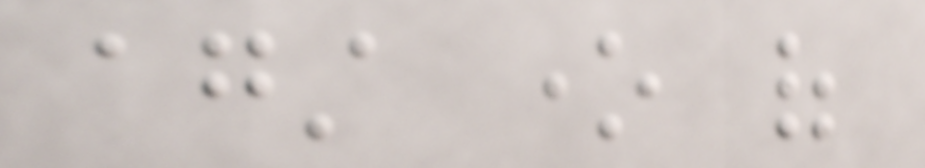against one of
